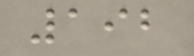192
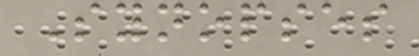Synopses
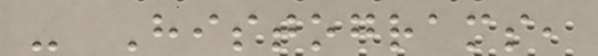- Histograms,
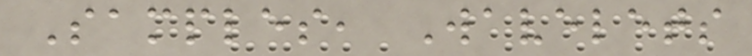Samples, Wavelets
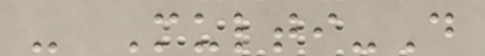- Multi-D
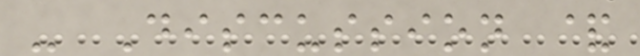- Discussion &
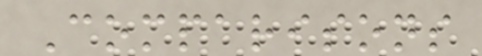Comparisons
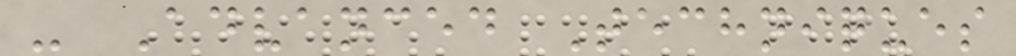- Advanced Techniques
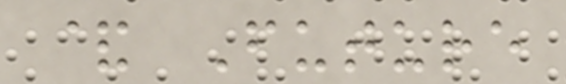& Future
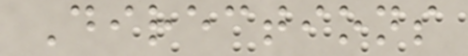Directions
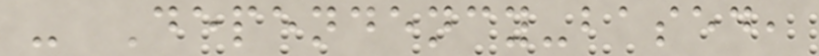- Dependency-based,
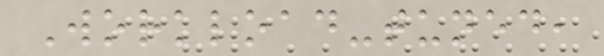Workload-tuned,
